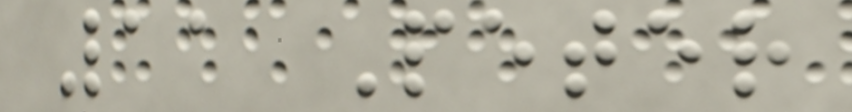11 Peter
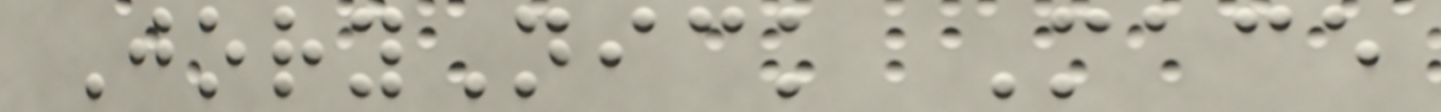JoryNick Mace
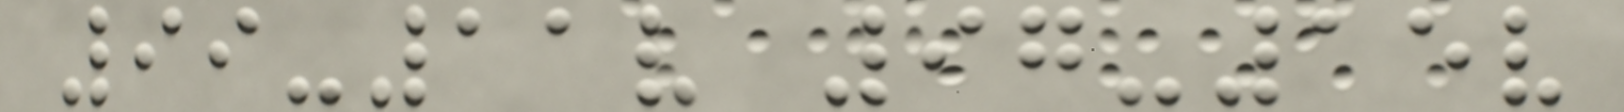99-11v 97-15v
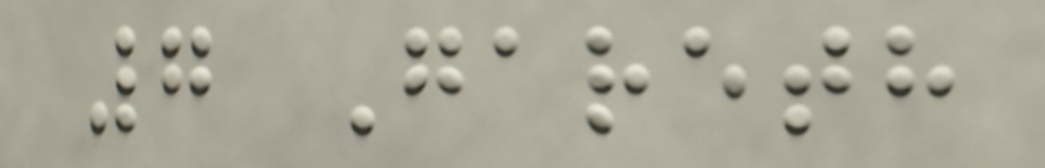7 Gareth
